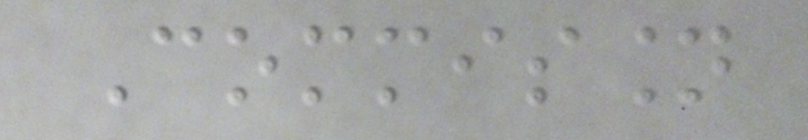Commission
